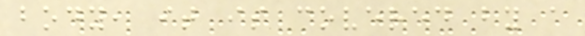body, it is covered by a
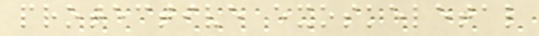protective exoskeletal
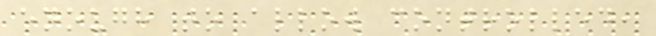enough to allow controlled,
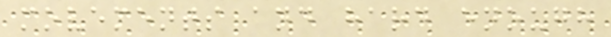movements and hard enough
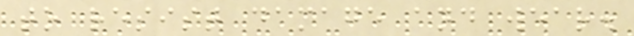to resist damage and wear.
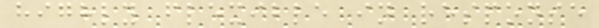highly flexible in response
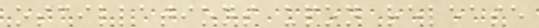oscillations upon release
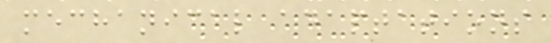mechanical adaptations
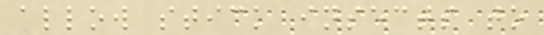allow stick insects to
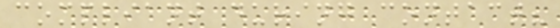compliant during contact?
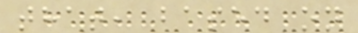that, based on
